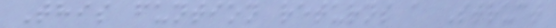This funtion returns a Struct
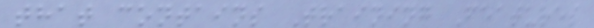that contains Training Features
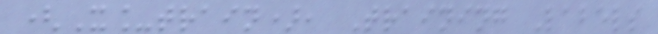(X_train), Training Labels
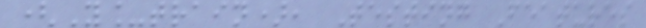(Y_train), Testing Features
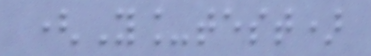(Y_test)
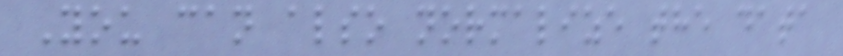You can also normalize the data
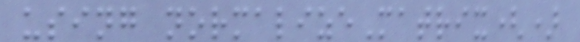using normalizeMatrix()
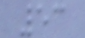53
